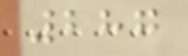287
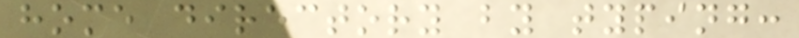home directory by typing:
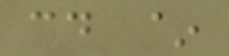cd ~
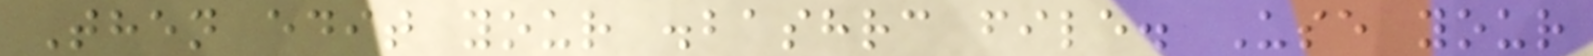Then edit your .bashrc file. Use your
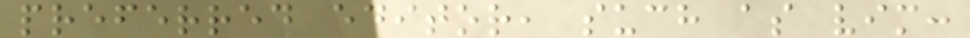preferred editor, such as vim:
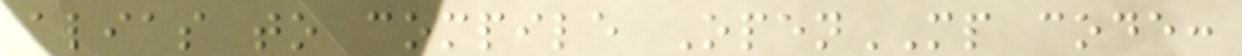alias to compile OpenMP code:
